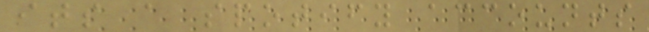its a spotify accounts
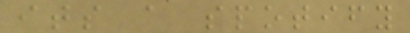its a spotify
